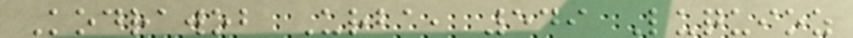Kodrawob Urba, 549 Luquioz
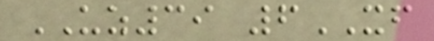UZ39 6XF
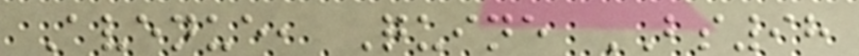Avenue, Quine BS98
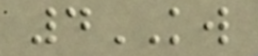4KW
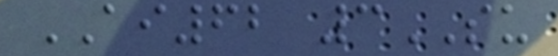AI62 3SU
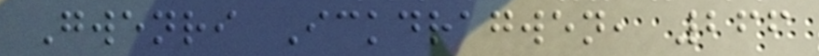Gwenri Ickdragwen, 266
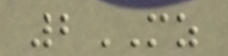2MZ
